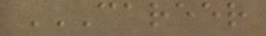CAREER
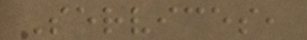Services,
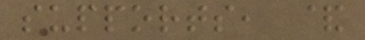supports, &
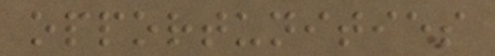opportunities
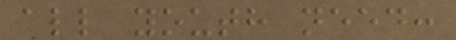all youth need:
